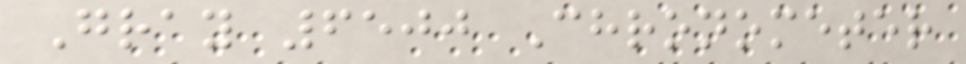Gray 6500 Chronometer
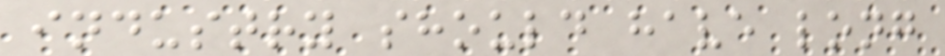industry should have long
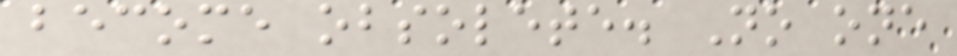become obsolete. No one
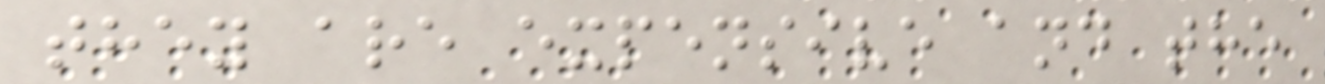they are expensive and the
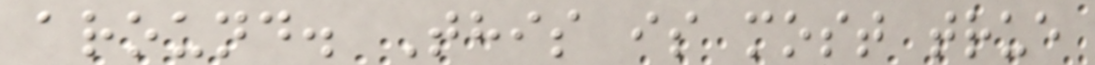around. This is most true
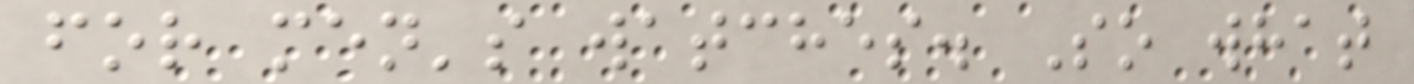for men's watches. So what
